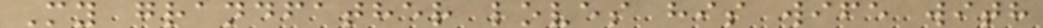My grandfather loves his wife with
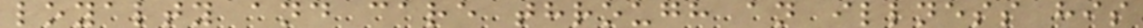loyalty and care through an illness his
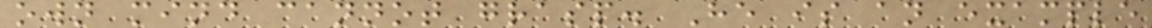own mind cannot grasp. He is an example
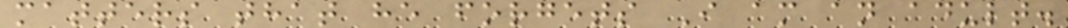matters that he forgets I am an adult.
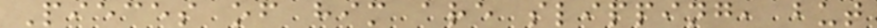Pieces of him are slipping, but
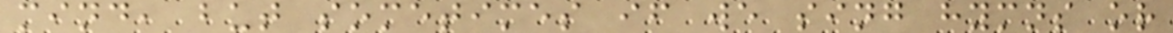mind, but sometimes if we sing hymns or
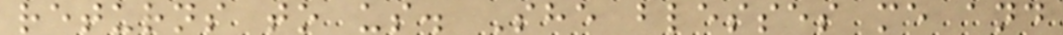returns to us. She blesses me and
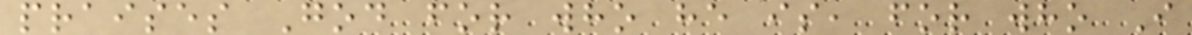praises God for who he is, for who I
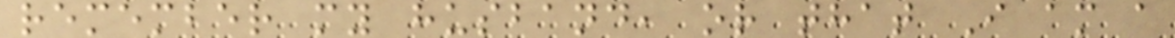remember my husband, or that I am a
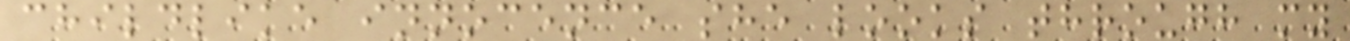childlike innocence she looks through my
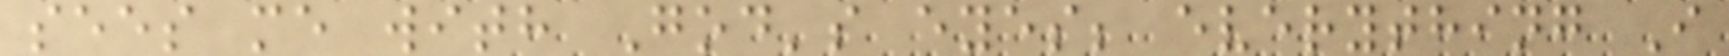sees me with God's eyes; everything I
